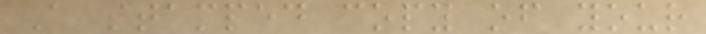A stamped copy of your
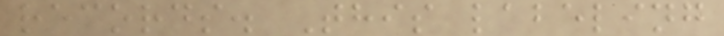records. This labeling
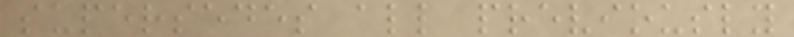supersedes all previously
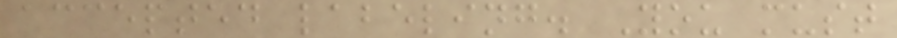accepted labeling. You must
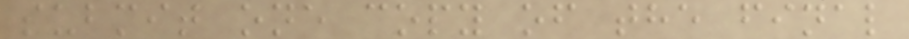submit one copy of the final
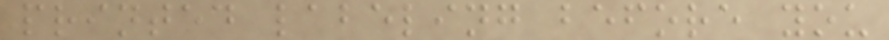printed labeling before you
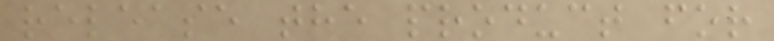release the product for
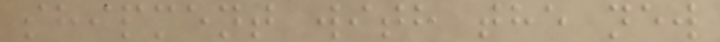shipment with the new
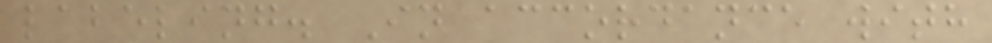labeling. In accordance with
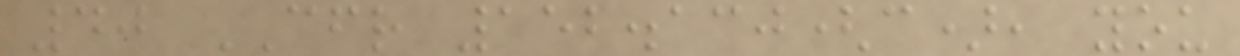40 CFR 152.130(c), you
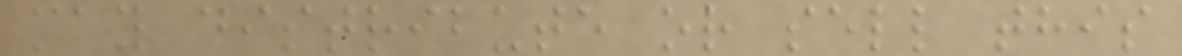may distribute or sell this
